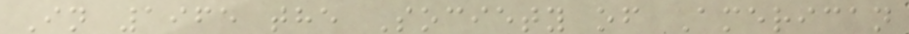In 1965 the Society of American
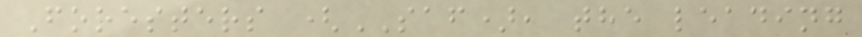Foresters (SAF), the leading
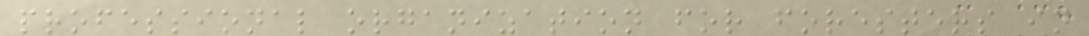professional organization for foresters in
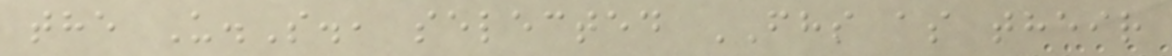the U.S., selected FHS as their
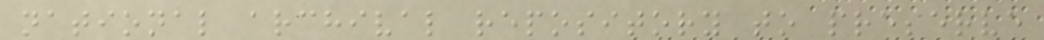national archival repository to preserve
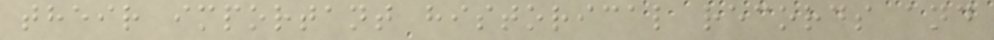their important historical records and
